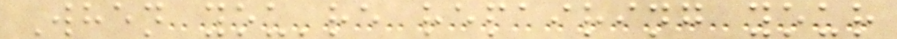When you're repairing your
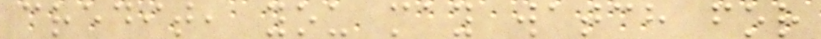credit, you may watch for
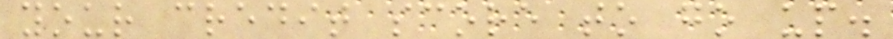your credit score to go up.
